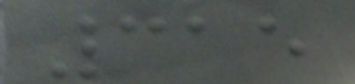315
